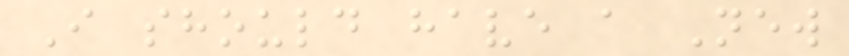I should have a New
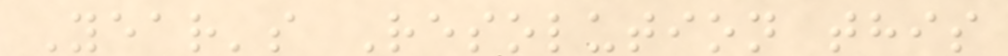Year's Resolution this
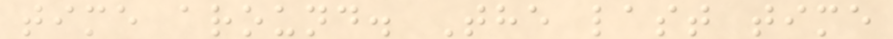time around. The last time
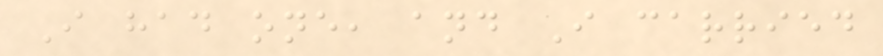I had one, and I carried
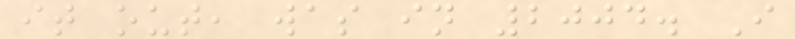it out, was in 2004. I
